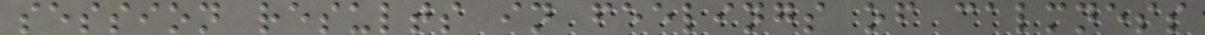session results in feelings of calmness
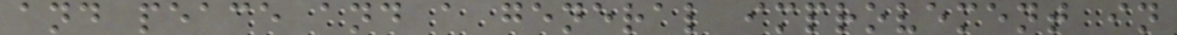and peace and a general improvement in
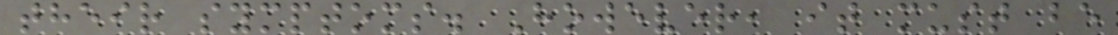their symptoms. However, it must be
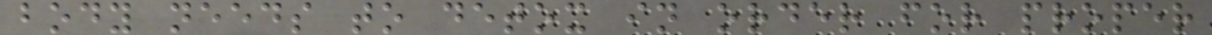body needs to detox in order for proper
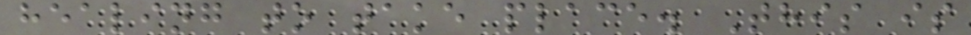healing to take place. This is
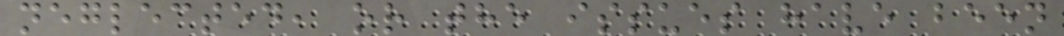neglected, or the issues have been
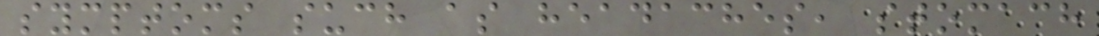symptoms such as headaches, stomach
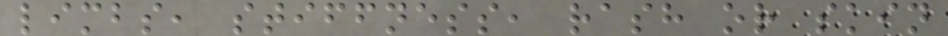limbs, stiffness, rash or skin
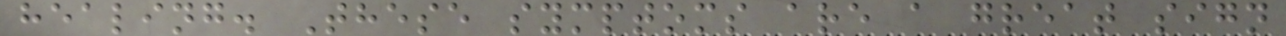healing. These symptoms are a great sign
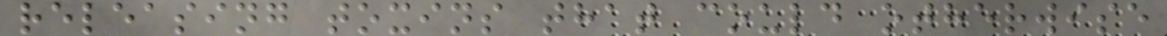releasing toxins that could otherwise
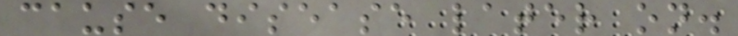cause disease later on.
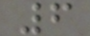6
